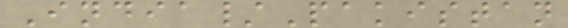India/Pakistan
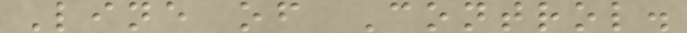Line of Control.
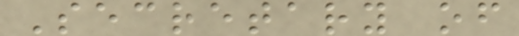Secretary of
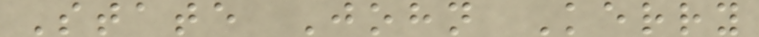State John Kerry
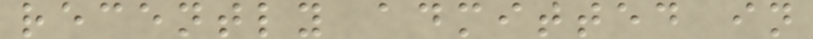recently admitted in
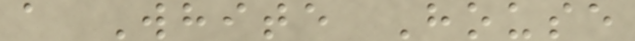a White House
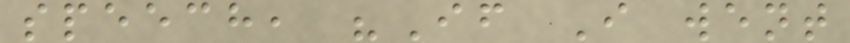speech, "If I went
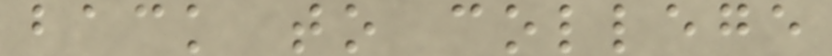back to college
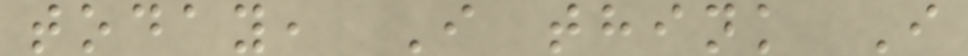today, I think I
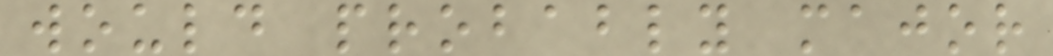would probably major
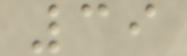39
